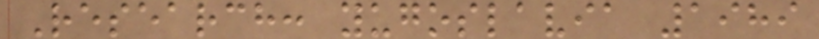Research: yugoslavia 1989
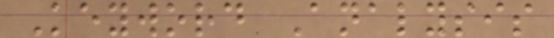Keyword Analysis
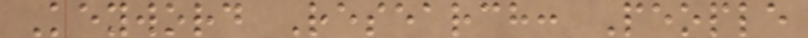Keyword Research: People
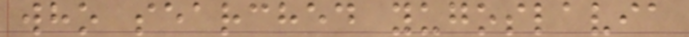who searched yugoslavia
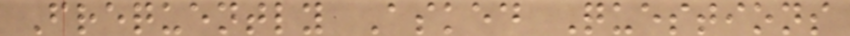Frequently Asked Questions
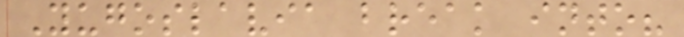Yugoslavia break into?
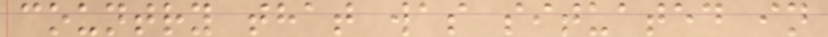country that was situated in
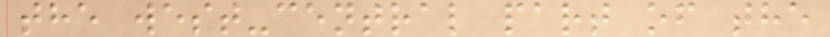the west-central part of the
